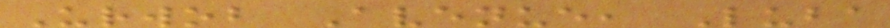Urwob Avenue, Luba
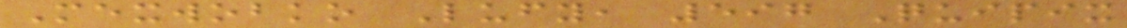Mexwobko Lufy, 597 Quipix
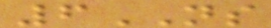6NS
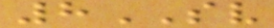8SV
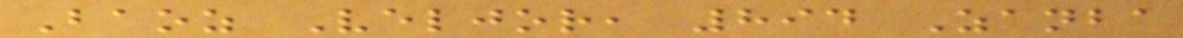Baoz Veljor, 894 Zanba
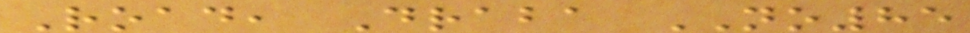Road, Draba NO85
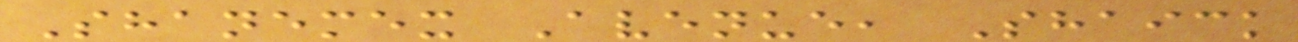Shanemex Avenue, Shaick
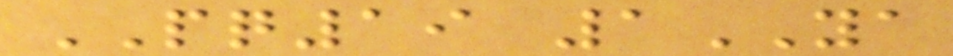PQ19 1YA
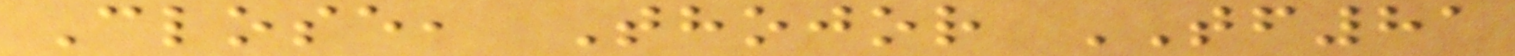Close, Thojor TF81
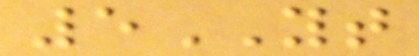5YT
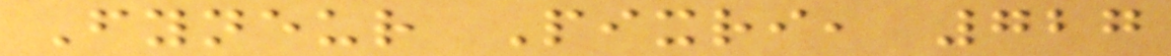Fyneur Pixri, 727
